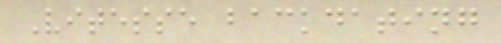Vitesse backdating
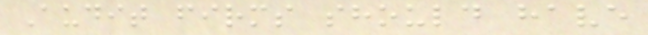Audit firms should have
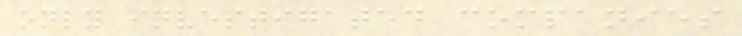only investigated companies
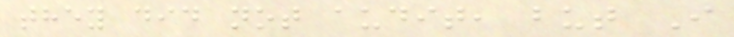they did not audit, but I
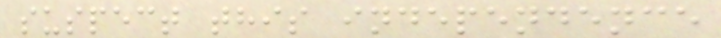suspect this independence
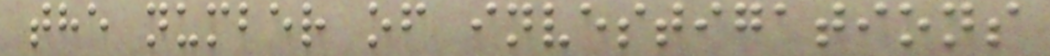the number of investigations
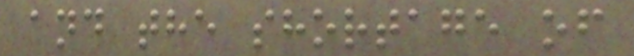and the shortage of
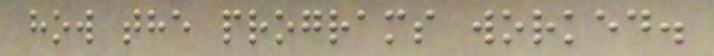how the programs worked.
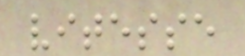vitesse
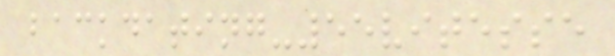backdating-55vitesse
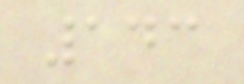143
